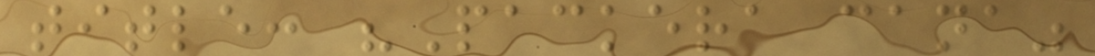title: "Packera cana"
